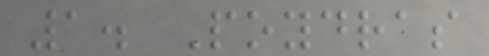1. Poydras
